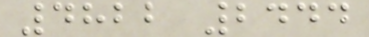4822 2444
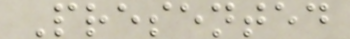Presented
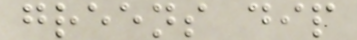greens dip
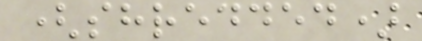(shredded)
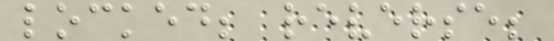locked; reverse;
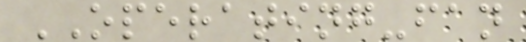OPERATING-fan
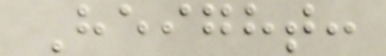Height:
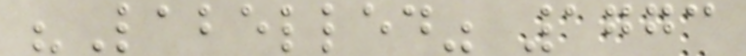"Labelled" 1773
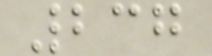237
